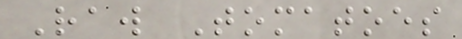Raw Tomatoes
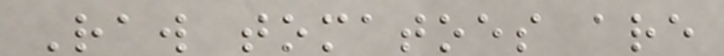Raw tomatoes are
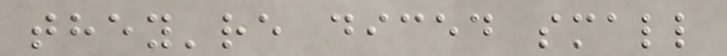they're diced small
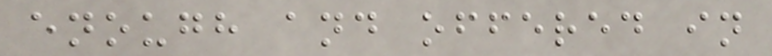enough and offered in
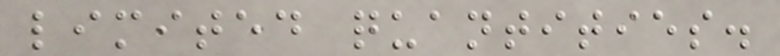limited quantities.
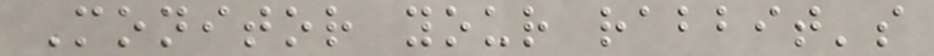Monitor your rabbit's
